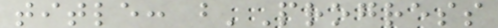title: b'Progress
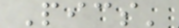Pics'
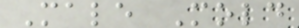Male Mold
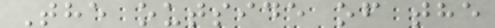The outside of the
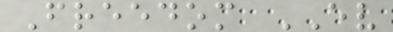Freedom EV
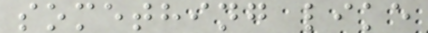something like
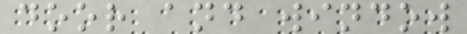door and window
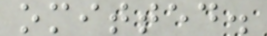omitted.
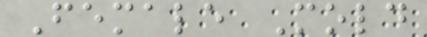Female Mold
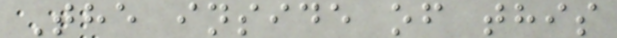The inside of this
